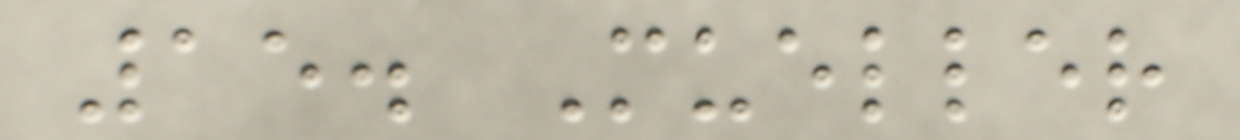15. Mueller
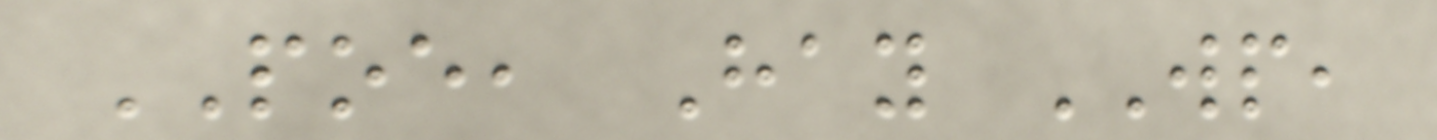POE, Hay WP,
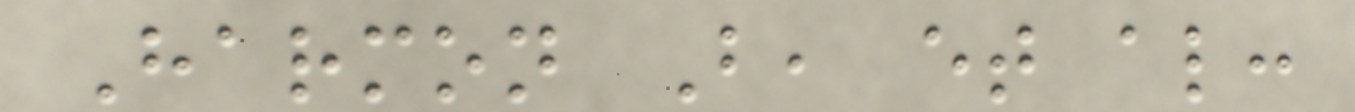Harmon B, et al:
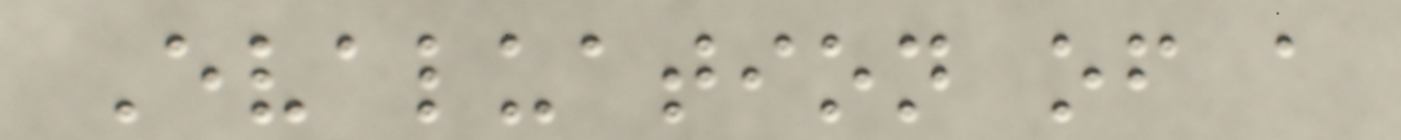Evaluation of a
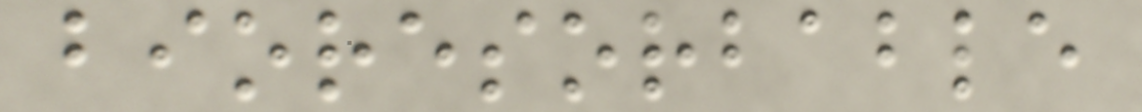bioresorbable
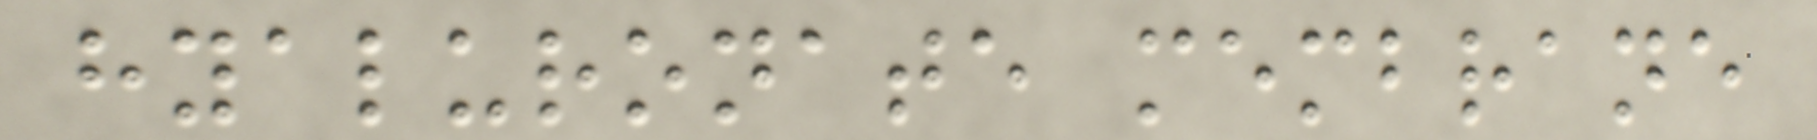hyaluronate membrane
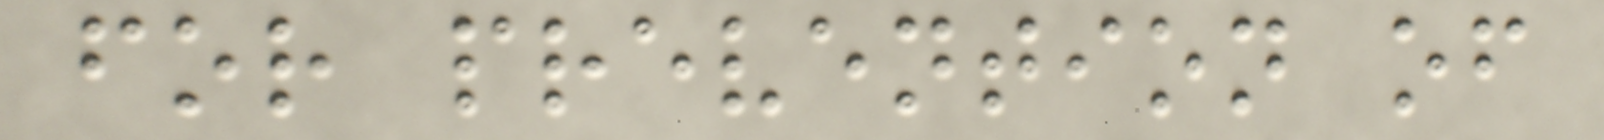for prevention of
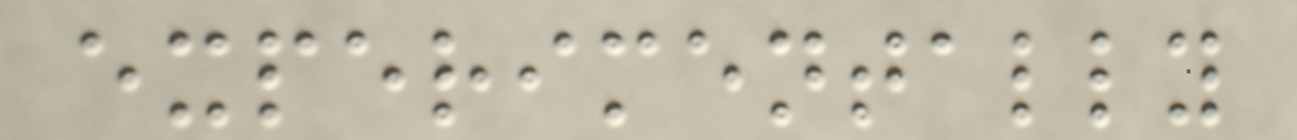experimentally
